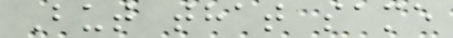But that same
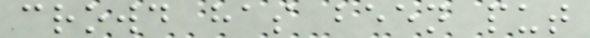crowd has been put
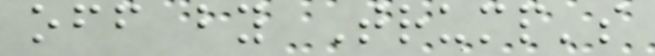off by Trump's
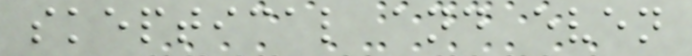skeptical and even
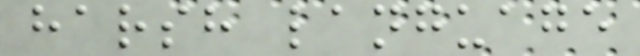harsh language
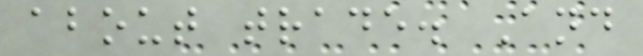about trade. And
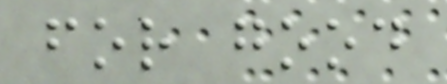for good
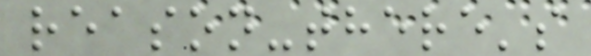reason-there's
